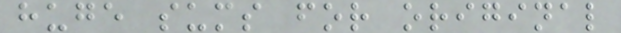huge sums for original
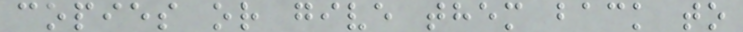copies or give them back to
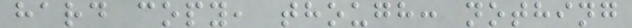hard copy, though: nothing
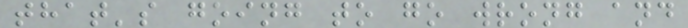that's going to go wrong and
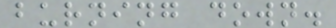burning down.
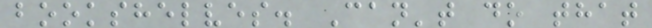bookshelves. Can't do that
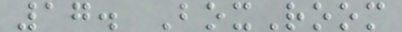17. BoxRoom
